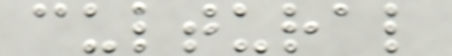cultural
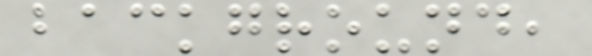background,
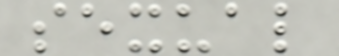sexual
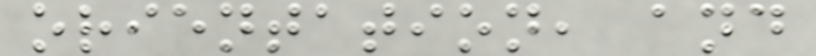orientation, and
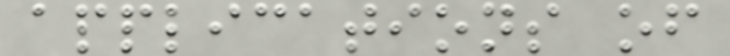applications of
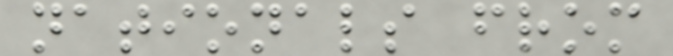nationals from
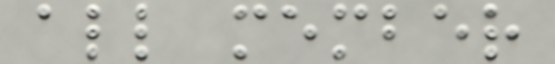all member
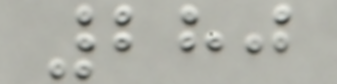280
